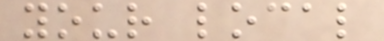your local
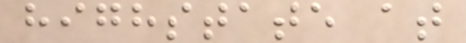highstate at
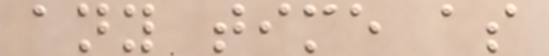any time as
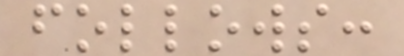follows:
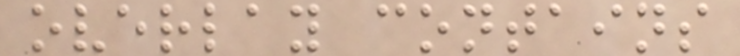overlay contains
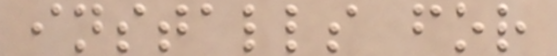installs for
